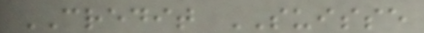CREDIT SUISSE
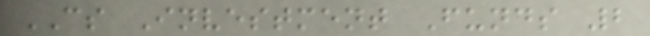CS Investment Funds 2
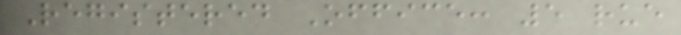Registered Office: 5 rue
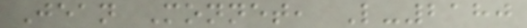Jean Monnet, L-2180
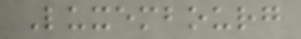Luxembourg
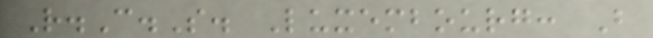R.C.S. Luxembourg: B
